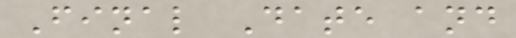Final Date and
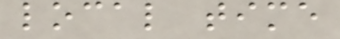local time
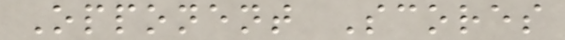Opponent Scores
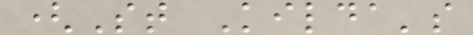(St Kilda's
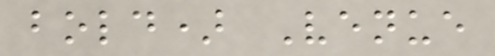bold) Venue
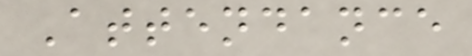Attendance
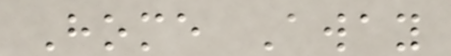Home Away
